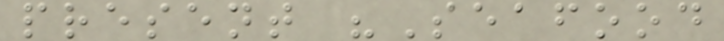present "Seafood
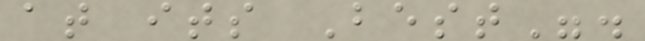at its Best".
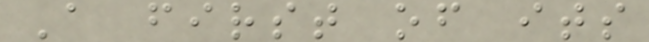A first of its
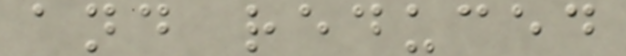and reduced
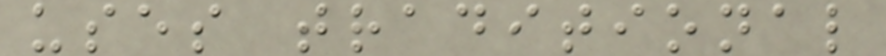uses traditional
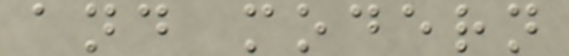and modern
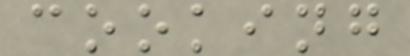cooking
